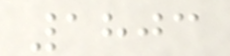1803
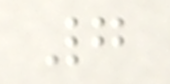7
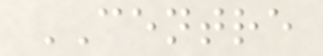CENTRE
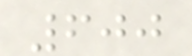600
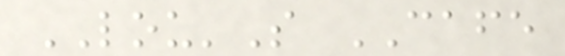LOU'S CAFE
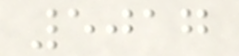5017
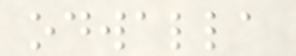odwalla
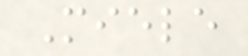Miele
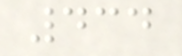434
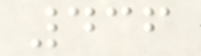436
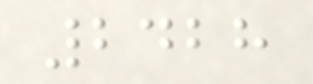2428
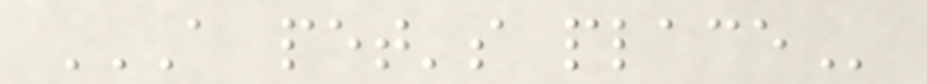A PET'S PLACE
